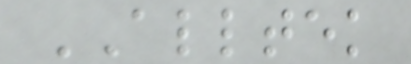ALLTEK
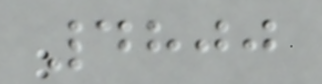4800
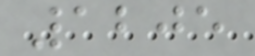1205
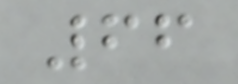66
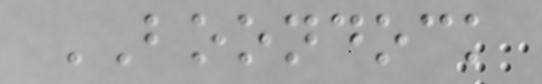BOONDOCK
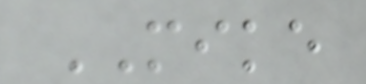MIKE
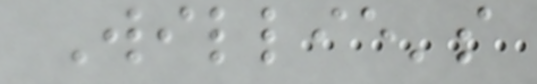Willie's
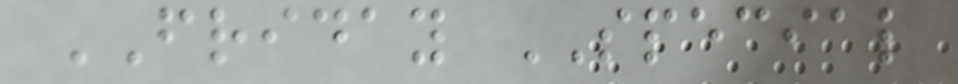FRIDAY SPECIAL
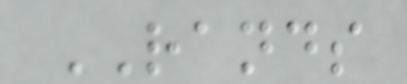RANDS
